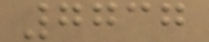7737
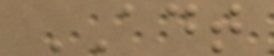ADT
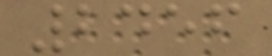2456
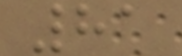81
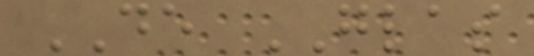DE GLAS
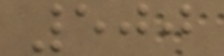500
